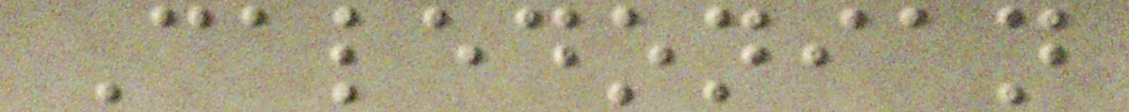Caledonian
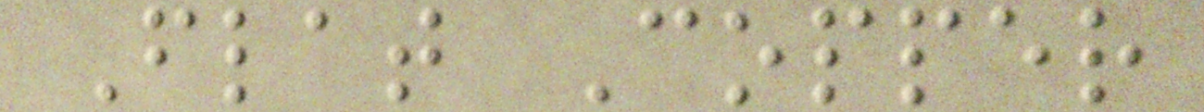Flat Copper
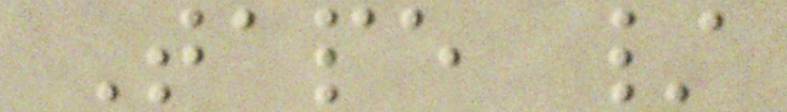Tape /
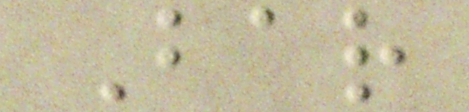Bar
